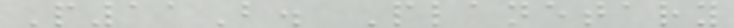P11B. Planetary
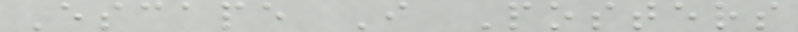Escape I Posters
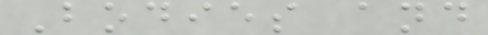Bodies and
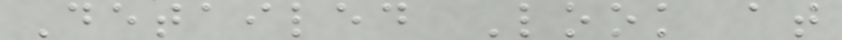Detailed Look at
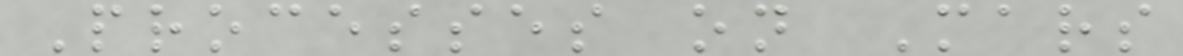Processes on Mars
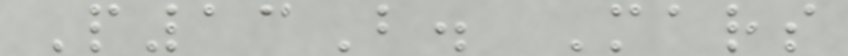P13B. Mars
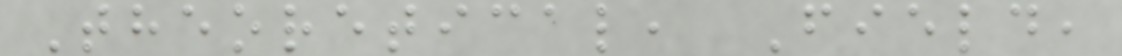Theoretical, Field,
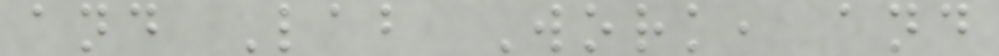and Lab Work, and
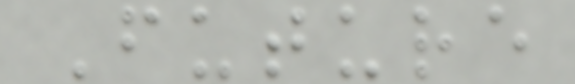Future
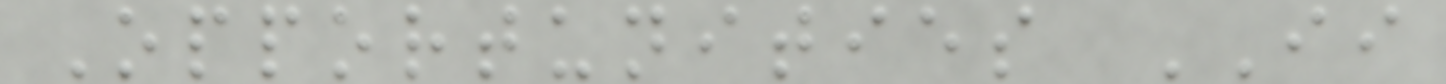Opportunities II
